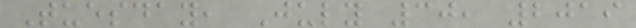Tuesday, July 30, 2019
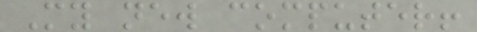My new computer!
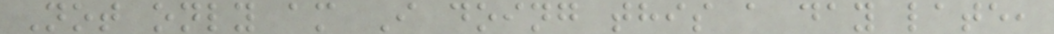Not only am I doing this a day late,
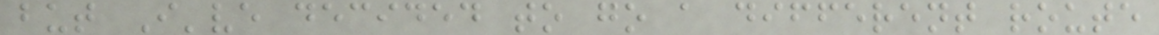but I've decided to go a different route
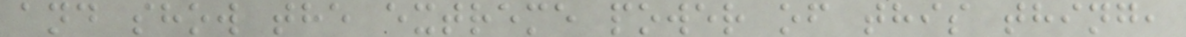and show the extreme power of this thing,
